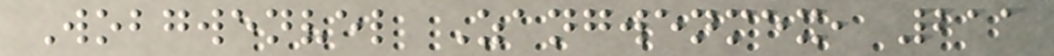Wobgwenvel Zangwenmex, 211
